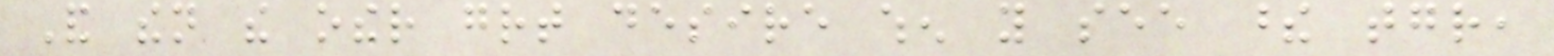And then the other great desire when you see these together,
